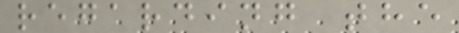regarding the
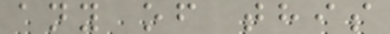any of this
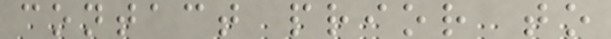contact prior to
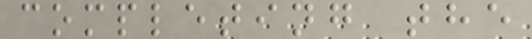completing the
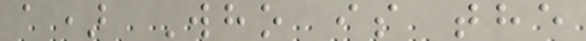a) Who is the
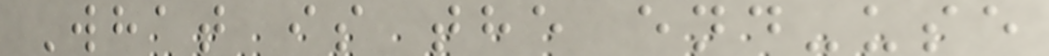What is the end-use
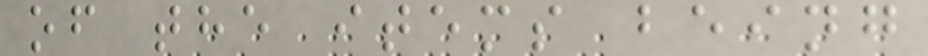of the items being
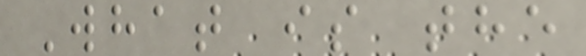What is the
